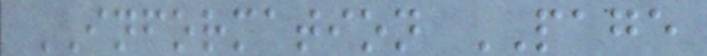INFORMATION PAGE
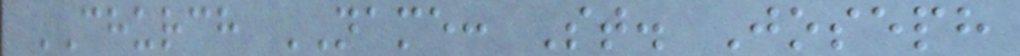CHURCH NAME: St. Joseph
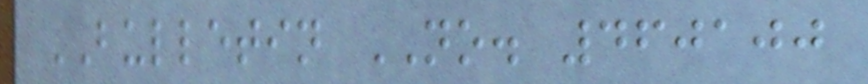BULLETIN NO. 460100
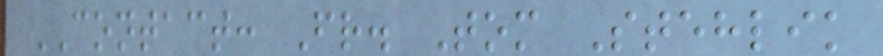CONTACT: Fr. Tom Stehlik
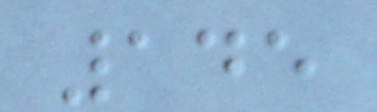145
